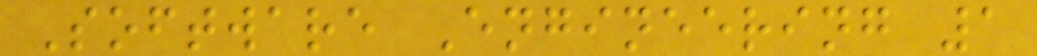Software Engineering 1
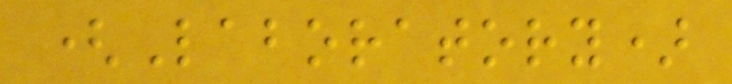(Laboratory)
